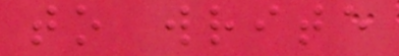to write
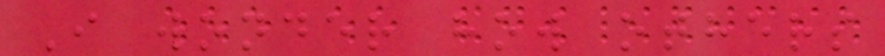I wonder how others
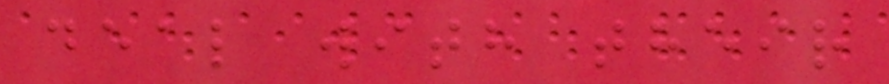deal with their
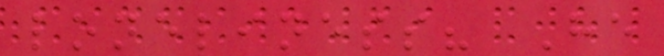loneliness? He
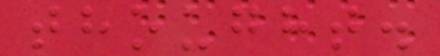thought.
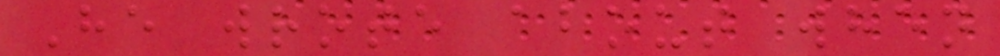He wrote about when
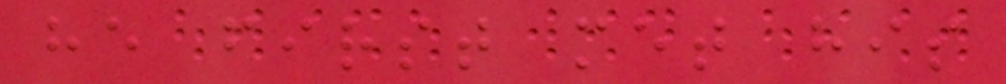he first met his
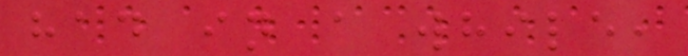had in a while,
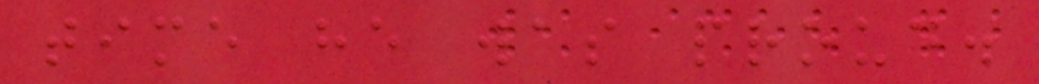time he was proud.
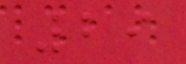29
